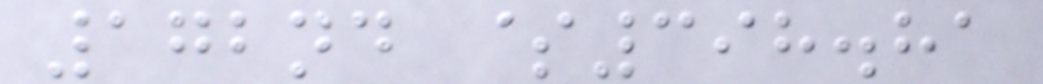172nd $398.81
